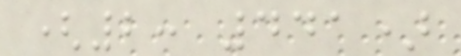(2: 441)
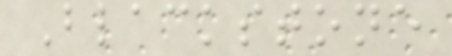Blackstone
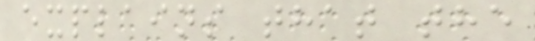explains that the
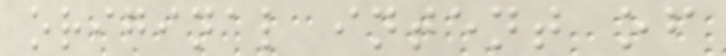original intent of
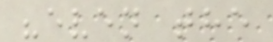"even the
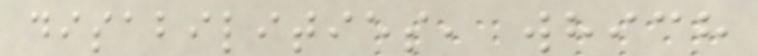disabilities, which
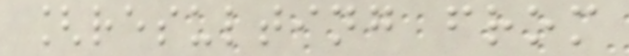[resulting from
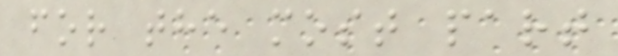for the most part
